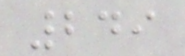249
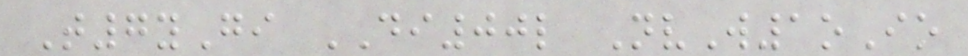T7yGi DI00l NvW1oIo
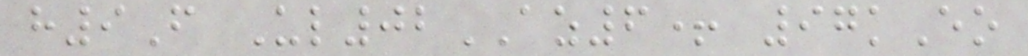h9F Ul02AZ6+ 97kEo
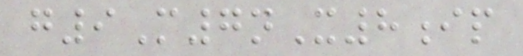g9M7nX8ip
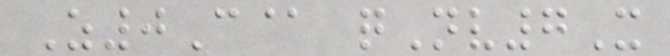Z0C@ qNv7X
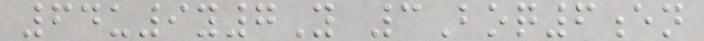64u9y7Y 3Boq6en
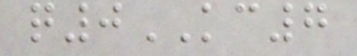q0KC7
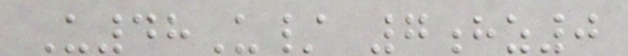U48U/ 7hz0
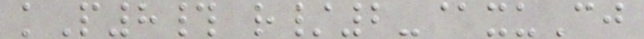kP8# r/2-@xuCj
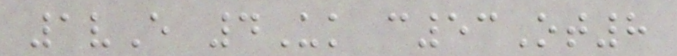1vE 4Uk c53Ot8
